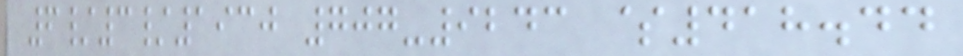6/3/1930 707-9243 $418.44
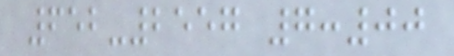652-2557 7:00
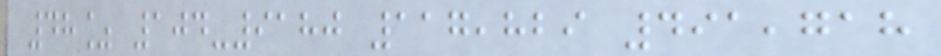48% 104-9180 117,829 491,718
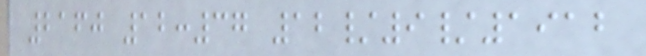2160 12:37 12/9/1912
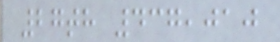27th 437,010
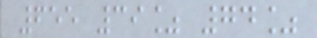655 39% 74%
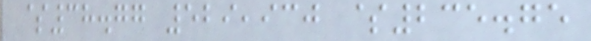$38.77 529,930 $235.75
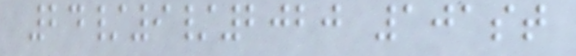24/9/2020 101st
